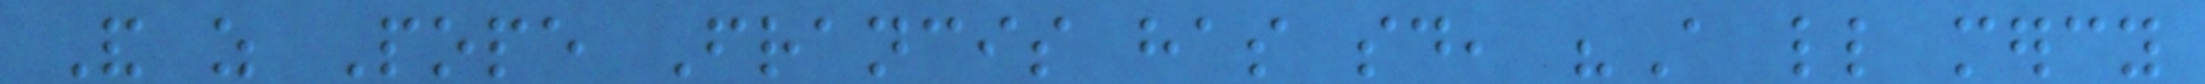And as Pope Francis has said, "A little mercy
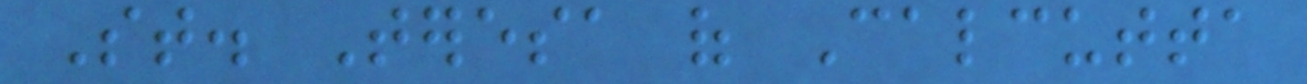St. Teresa of Calcutta
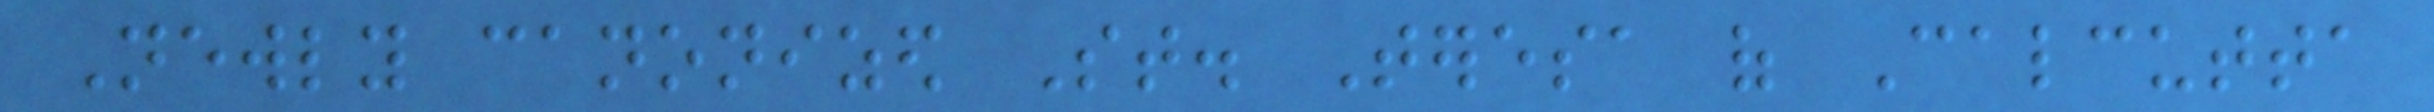Newly canonized St. Teresa of Calcutta
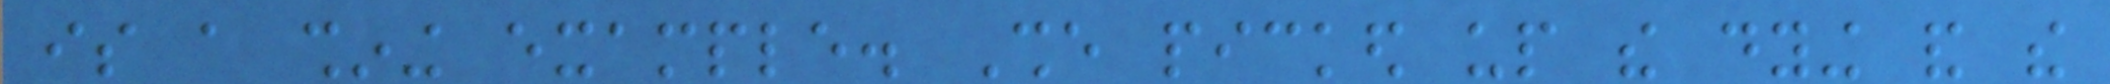is a shining example. She picked up the dying and the
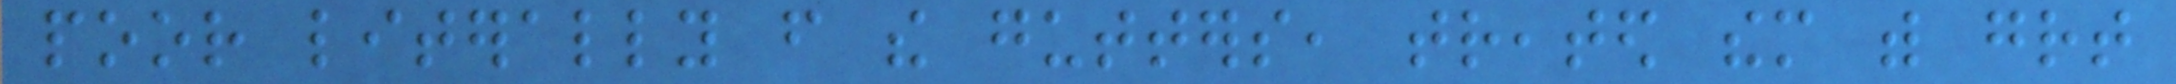poor literally from the gutters, treated them with great
